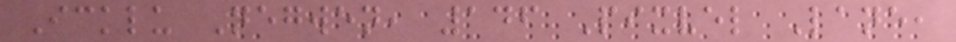Icklu Negwen, 146 Pixvel Lane,
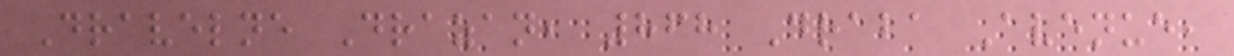Dravelne Drazan, 868 Draba Avenue,
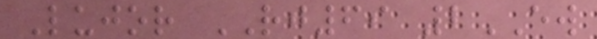Lujor RJ69 2EW
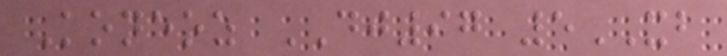Koneoz DJ97 5XB
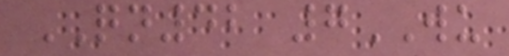QN42 7WU
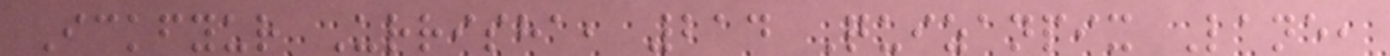Ickfyur Urrisha, 214 Quizanpix Lane,
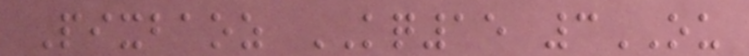Pixbaoz KQ15 3OU
